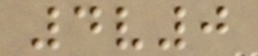4v0
